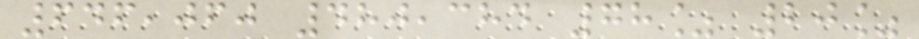646,060 480,384 78% 20%
